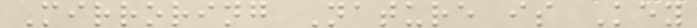Mirroring Nature is Key
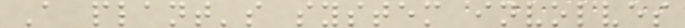A plant's system involves
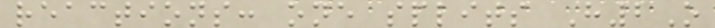reactions: one splits H2O
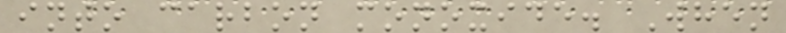into carbon monoxide. When
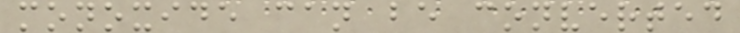monoxide can be converted
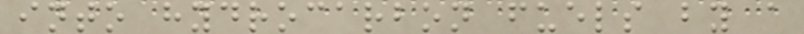into hydrocarbon fuels by a
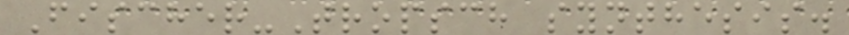Fischer-Tropsch synthesis.
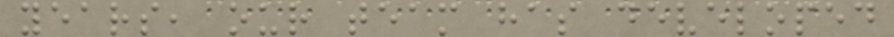years, our team has developed
